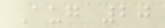Aug 20
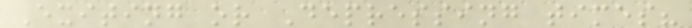Exiting or Depressing times?
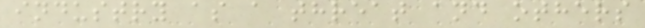industry as a threat and others
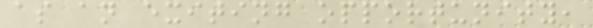as an exiting opportunity,
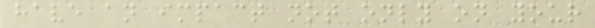have an impact not only on your
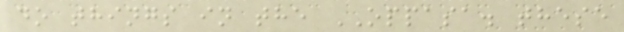do things in the OPPASA. these
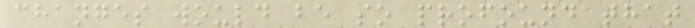changes would be so profound that
